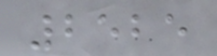2525
